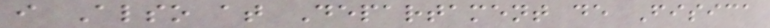i Also at Departament de Fisica
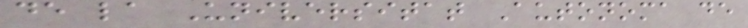de la Universitat Autonoma de
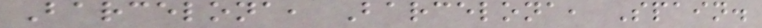Barcelona, Barcelona, Spain.
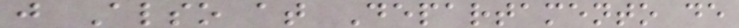j Also at Departamento de
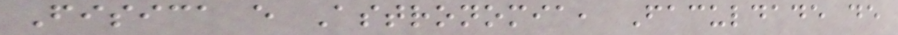Fisica e Astronomia, Faculdade de
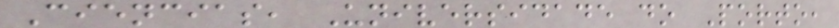Ciencias, Universidade do Porto,
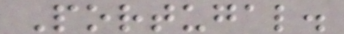Portugal.
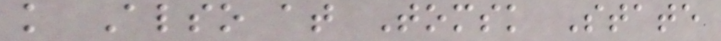k Also at Tomsk State
